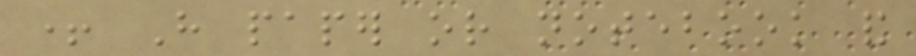+ Have paper or notebook and
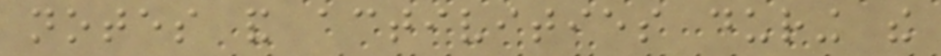notes and activities during the
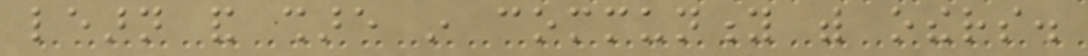learn and share in community with others.
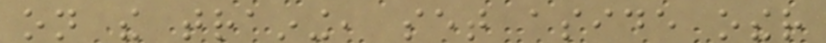on the training, set aside other
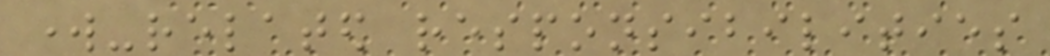work-related responsibilities
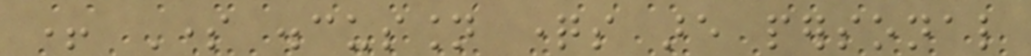+ Some discussion questions are personal
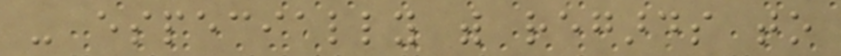- especially with regards to
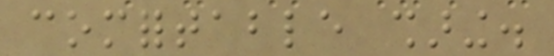comfortable sharing.
